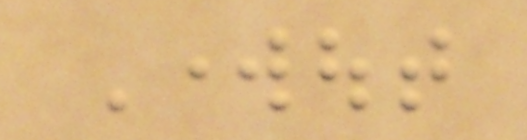Workout
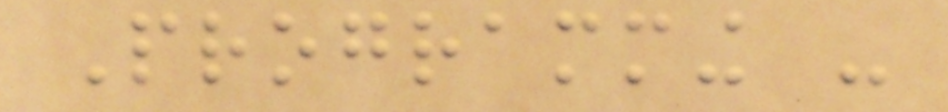Programming -
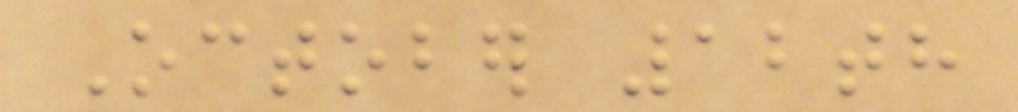October 12th
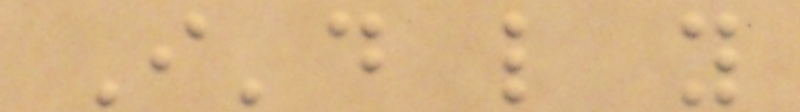I'd like you
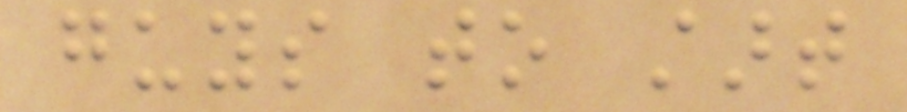guys to start
